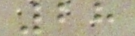28
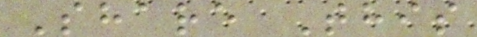Share This
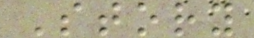Story
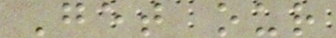Get our
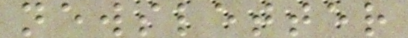newsletter
